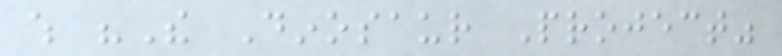which "The Dinosaur Project"
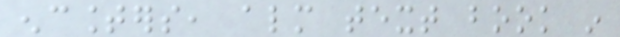encounters, almost text book in
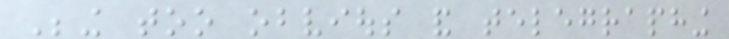Being too obvious and telegraphing
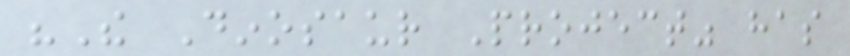"The Dinosaur Project" has
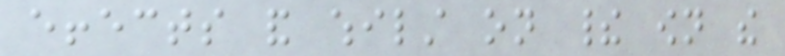effects and whilst on their own the
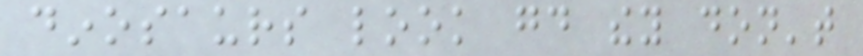dinosaurs look good they don't
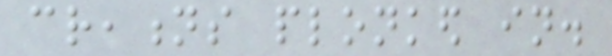creations plonked in.
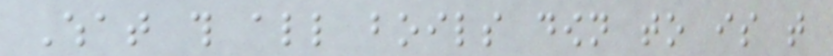What this all boils down to is that
